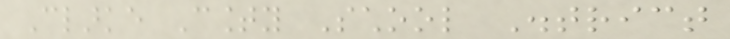Clarke County School District
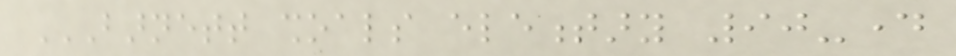BARNETT SHOALS ELEMENTARY 90-DAY
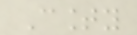County
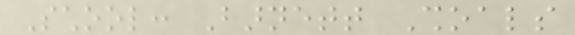School: Barnett Shoals
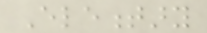Elementary
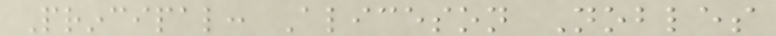Principal: Aliceson Nobles
